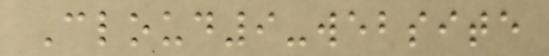Cloud9-website
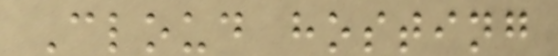Cloud hosting
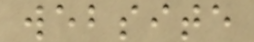website
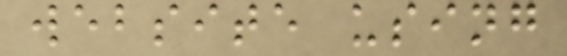website using
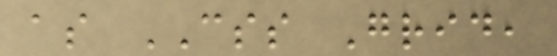as CSS Grid,
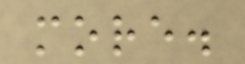more.
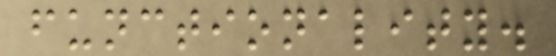functionality.
